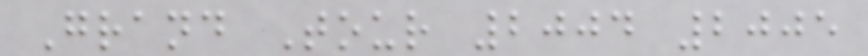Grand Tour 2004 2005
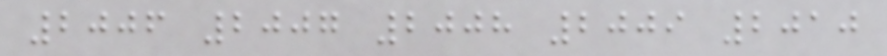2006 2007 2008 2009 2010
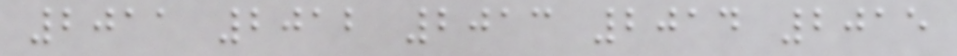2011 2012 2013 2014 2015
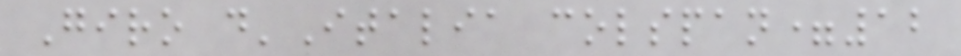Giro d'Italia colspan=12
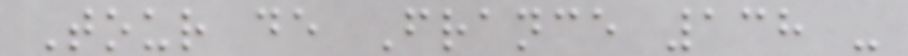Tour de France 138 -
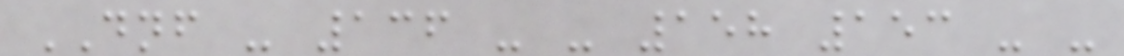DNF - 136 - - 158 153 - -
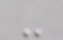-
